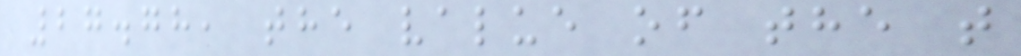27.78, the value of the t
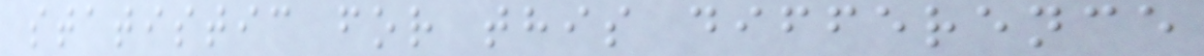statistic for this difference
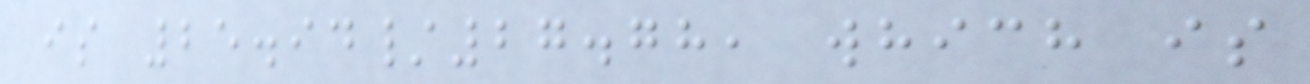is 25.94/27.78, which is
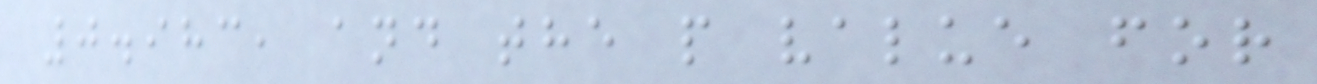0.983, and the p value for
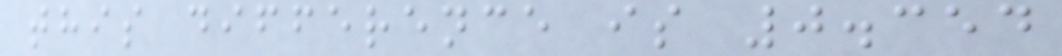this difference is 0.354
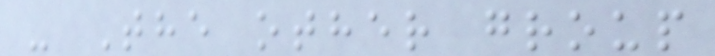- The other group
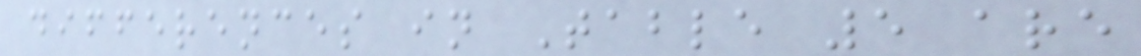differences in Table 5 are
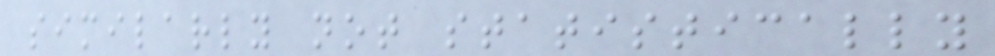similarly not statistically
